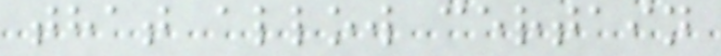that allow certain
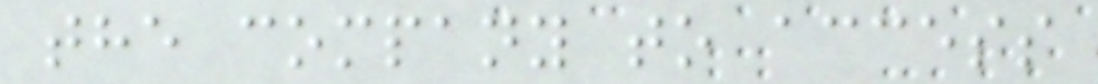the company to access
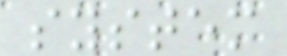system
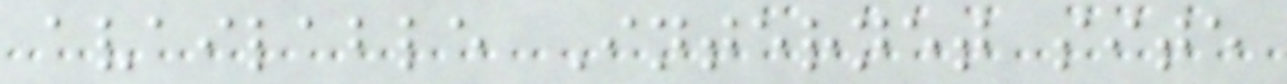available Internet site
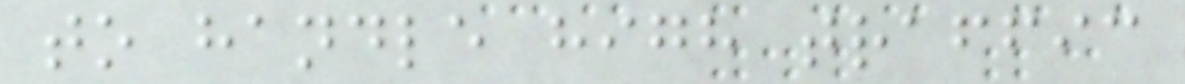to handle high traffic
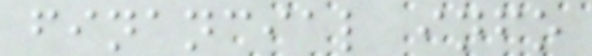financial info
